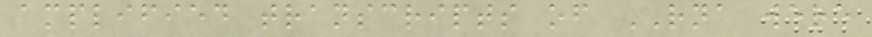amplified transcripts of RNA were
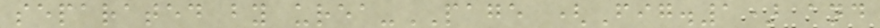separated by urea-PAGE (Fig.1) and
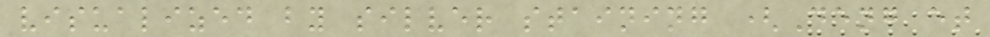visualized by silver staining (Deng et
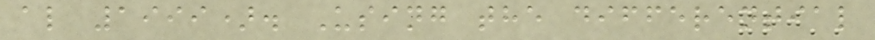al 1999). Using the differential
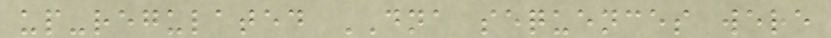up-regulated DNA sequences were
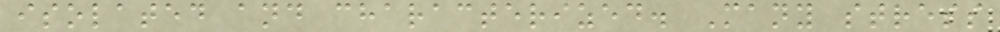isolated and characterized. Many stress
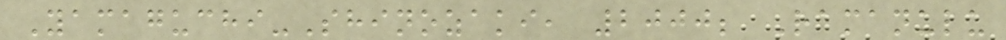Yamaguchi-Shinozaki, 2000; Ramanulu
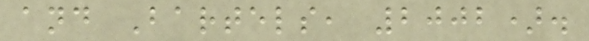and Bartels, 2002).
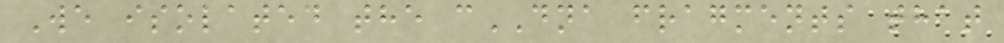We isolated the cDNA fragments that
